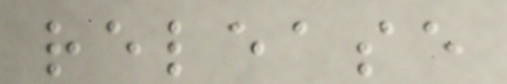release
